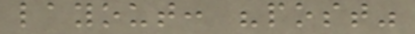layout: "post"
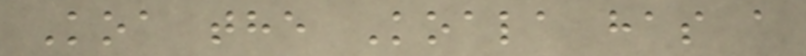Koa the Koala has a
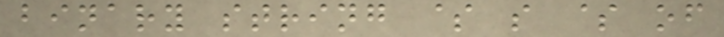binary string $ s $ of
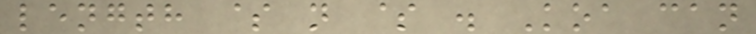length $ n $ . Koa can
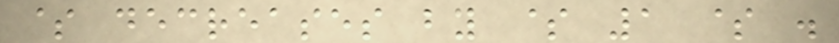$ decreases by $ 1 $ .
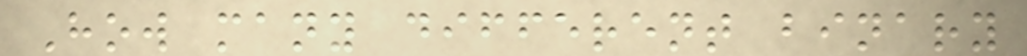How many different binary
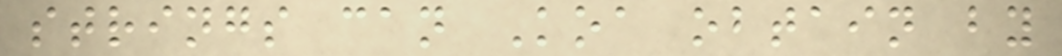strings can Koa obtain by
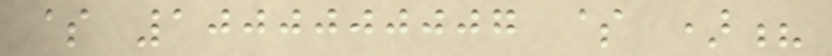$ 1000000007 $ )?
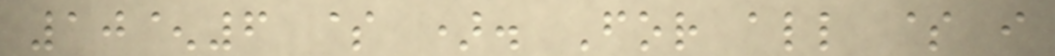10^6 $ ). For all $ i
